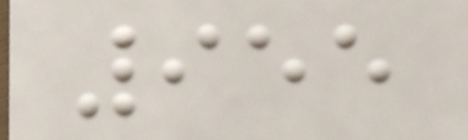955
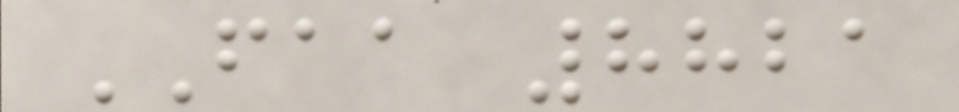FAA 8821
